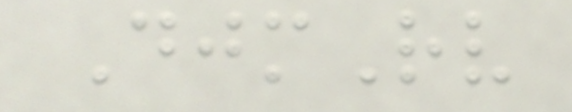DjmRv
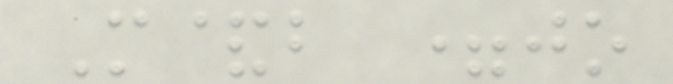M&b =jo
